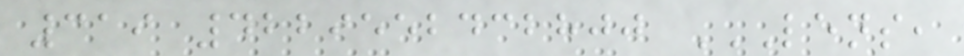319 4229552432800 LENS,
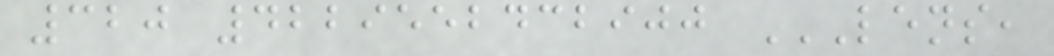320 4229552432900 LENS,
